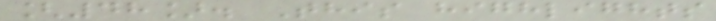[48]. This highlights
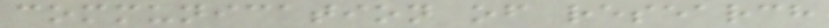communication of research
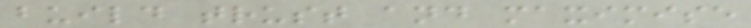build trust and maximise
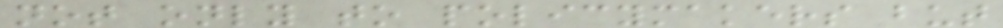not only to policymakers but
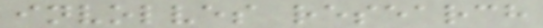involves research
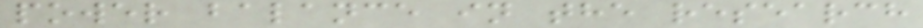power balance in the research
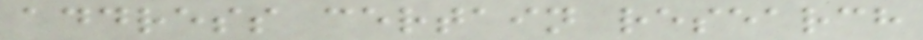address certain research
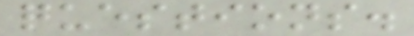questions.
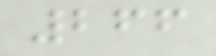266
